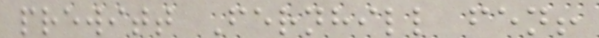prewitt Fernhill fen!
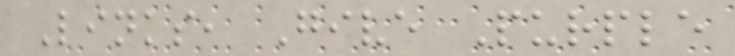Links, Give Purple
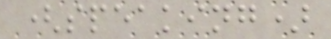(speaking)
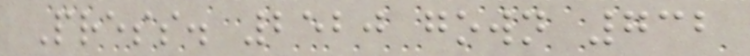Press. 2520 gown 732
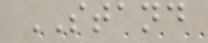STAND
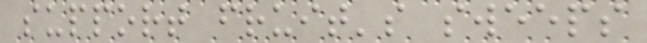support fruit's sweeps
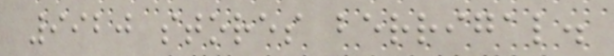9920 stores berrigal.
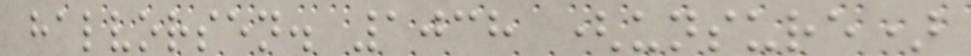halvorsen. 1038 (unsure)
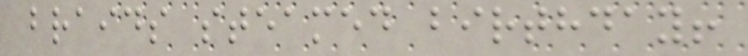braids steamed birthday!
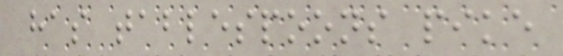has tablespoons pike
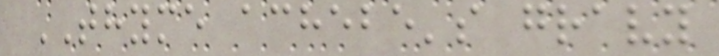THYME achebe's gravy
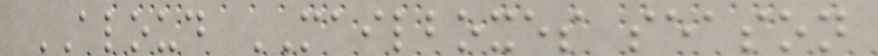ALOUD MAILBOXES season
